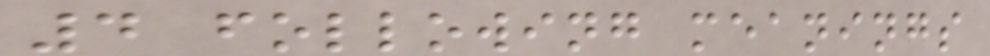4 following meanings
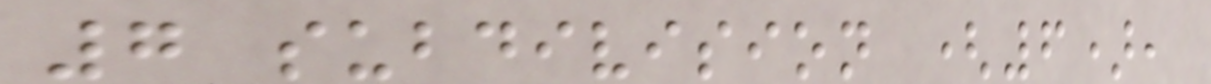7 subdivision (6),
